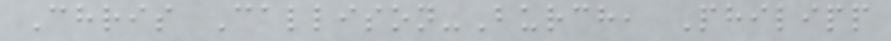Chris Callison-Burch, Philipp
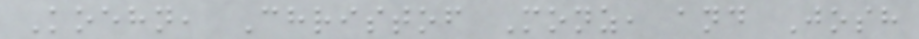Koehn, Christof Monz, and Josh
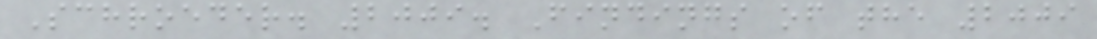Schroeder. 2009. Findings of the 2009
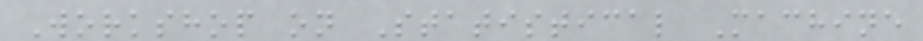Workshop on Statistical Machine
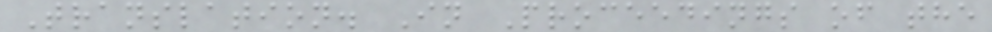Translation. In Proceedings of the
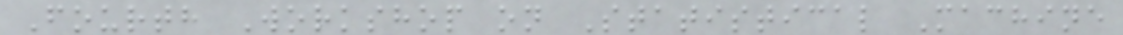Fourth Workshop on Statistical Machine
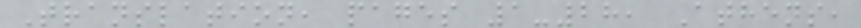Translation, pages 1-28, Athens,
